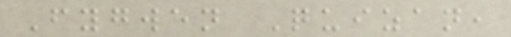Fygwen Quizan,
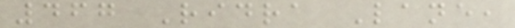467 Ridra Lane,
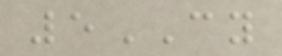5CY
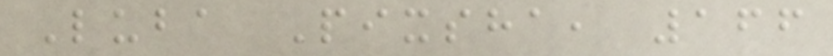Luba Pixsha, 166
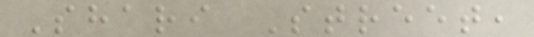Shari Street,
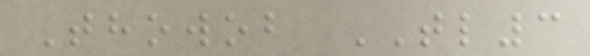Thowob TL3
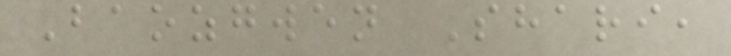Baozgwen Shari,
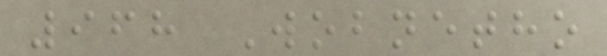968 Wobnetho
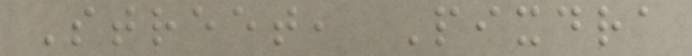Street, Pixdra
